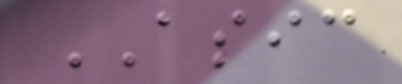ASIC
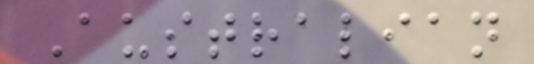Australian
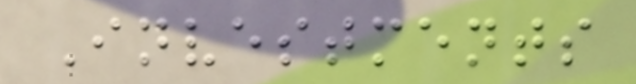Investments
